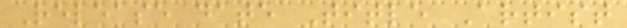Release date Title Artist
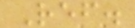Ref.
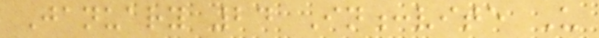January 24 In:vite U
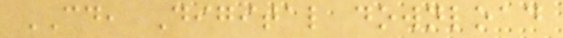CD, Digital download
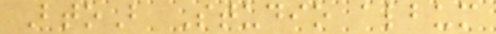BtoB Studio album
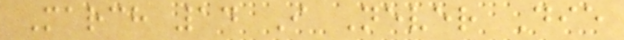March 14 I Never Die
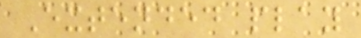Extended play
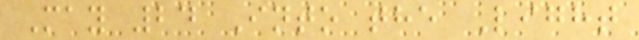May 24 Into the Light
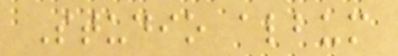Studio album
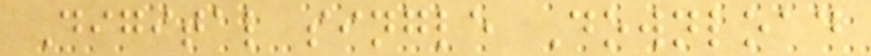Digital single Download
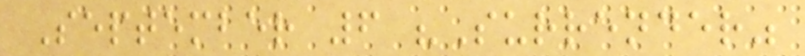September 6 "Surrender"
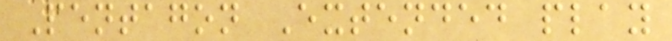Pentagon Extended play
